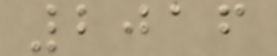2016
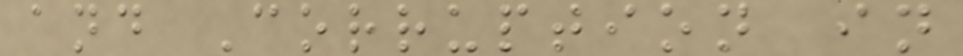and Corruption in
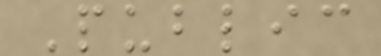Public
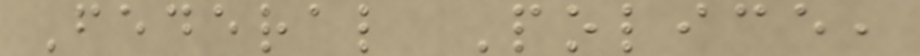Federal Police,
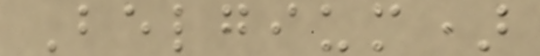Belgium)
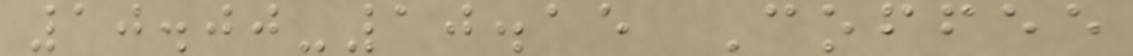10.00-10.15 Coffee
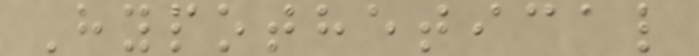Hypothetical
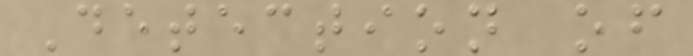Detection of
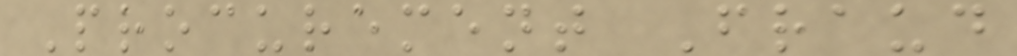Procurement Fraud
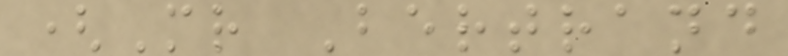(Mr Bertrand
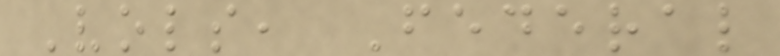Vols, Federal
